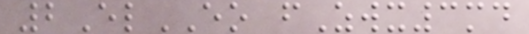2ElEO fZwx3md
